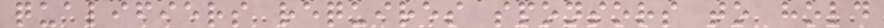qualifiers requires sponsors to hold
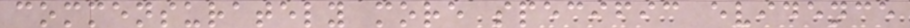commensurately more specific evidence
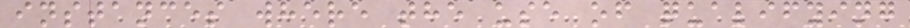instances where the use of qualifying
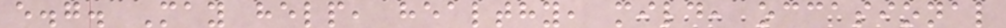e.g. May help, healthy, mild, occasional
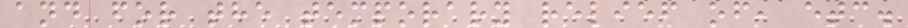and for the temporary relief of, etc.
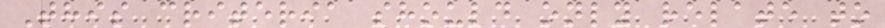This criteria should only relate to
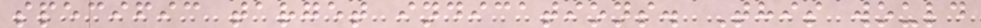specific target indications. This would
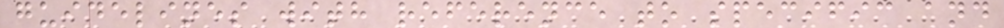guidelines with reference to specific and
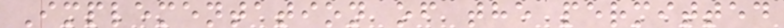Implementation of the permitted
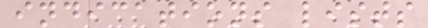indications lists
